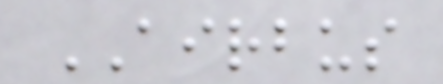AIRBUS
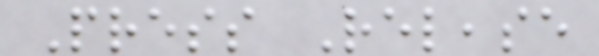Press Release
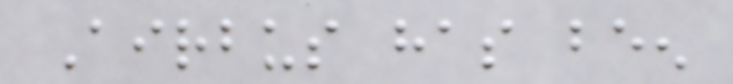Airbus has been
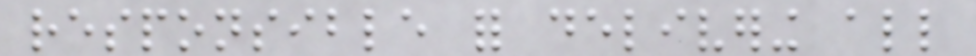responsible for delivering all
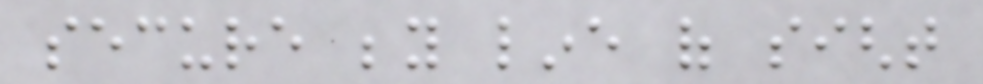secure beyond line of sight
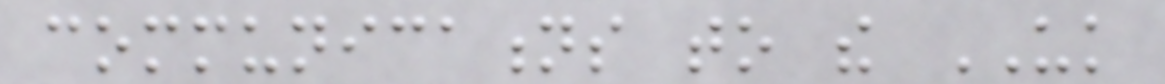communications to the UK
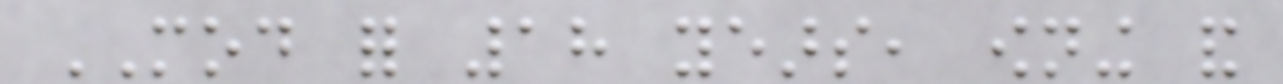MOD for 18 years, owning and
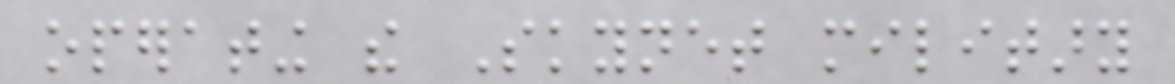operating the Skynet military
